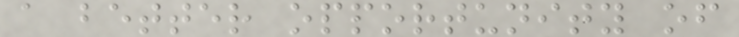a better opportunity of
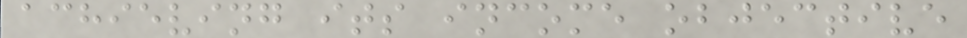achieving its income objective
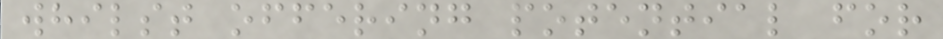whilst offering potential for
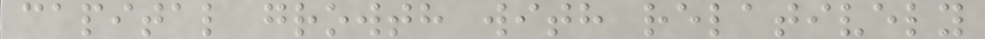capital growth with relatively
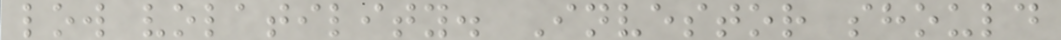low volatility. Investor should
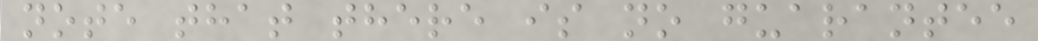note that there is no guarantee
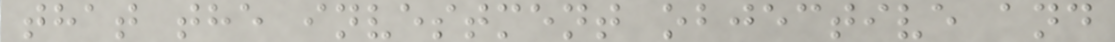that the investment objective and
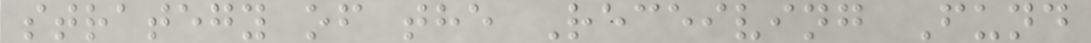strategy of the Receiving Fund
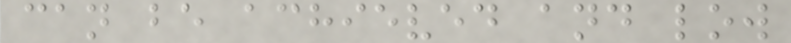can be achieved and low
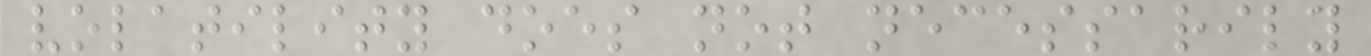volatility does not necessarily
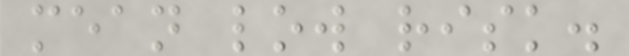mean low risk.
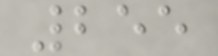255
